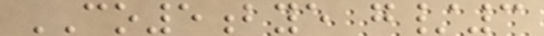CO5bye g/3
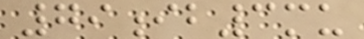79ib3mu
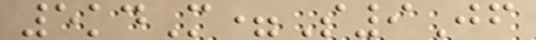5kdM=S9Jf
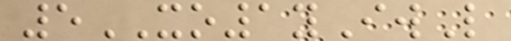5XO1yIwL
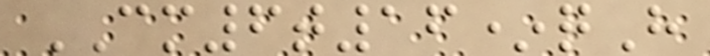CM6t16*qH
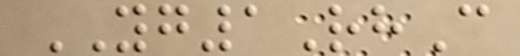YG1RhC
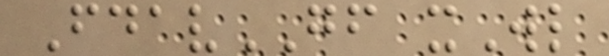FdavGF xWl
